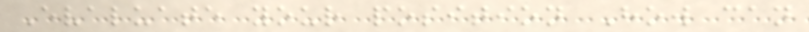Evaluate your position How can
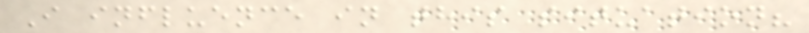I influence in this situation?
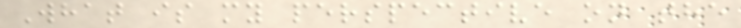What is my perspective on the
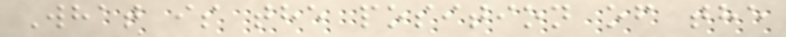What is the position of the
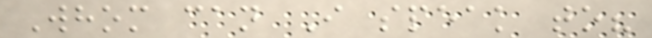Whom can I speak to?
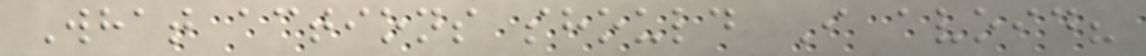What actions should I avoid?
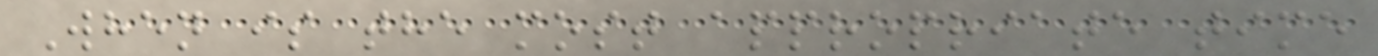When is the most appropriate time
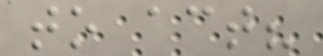to act?
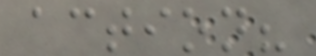action?
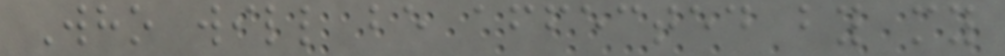Who will be affected by my
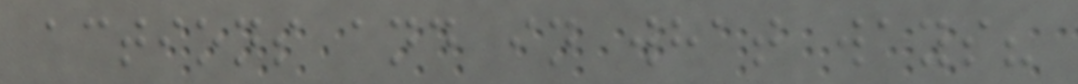actions and in what ways?
